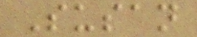Susan
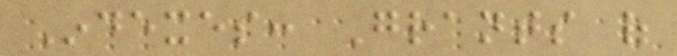Indexes: Grants of
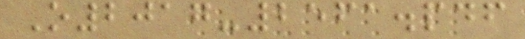O2017-2561.pdf
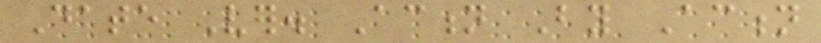Date Ver. Action By Action
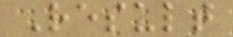Result
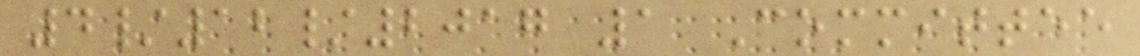4/12/2017 1 Committee
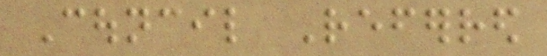Council Referred
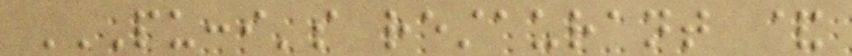PUCCI'S RESTAURANT &
